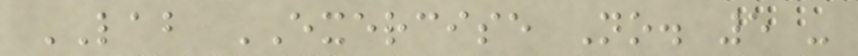LAB EXERCISE No. 5 -
